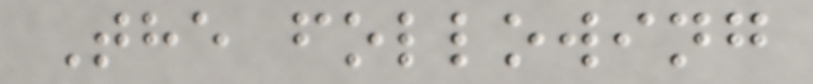The following
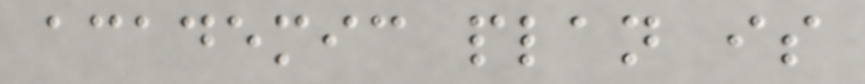academic plan is
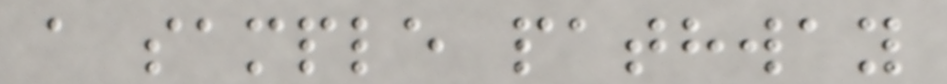a sample pathway
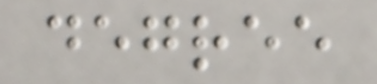degree
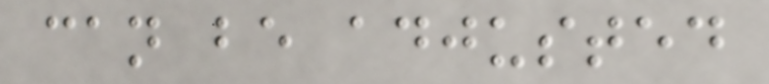can be adjusted
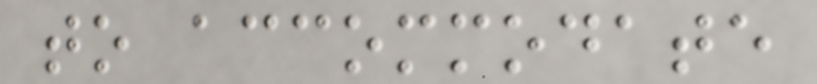to accommodate
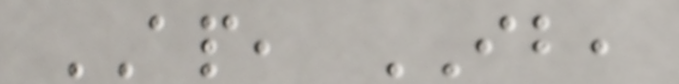AP, IB,
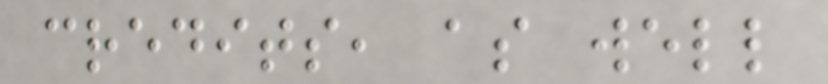credits, as well
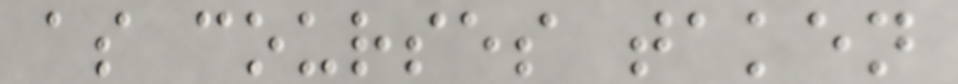as courses taken
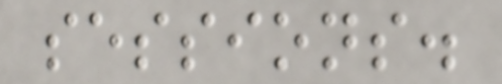sessions.
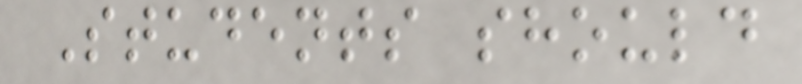Students should
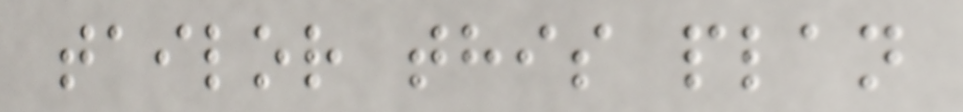tailor this plan
